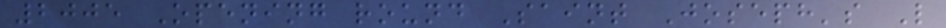2005 Opening round Saint Joseph's L
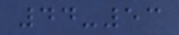44-53
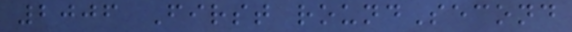2006 First roundSecond
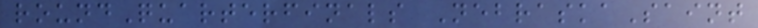roundQuarterfinals NebraskaSaint
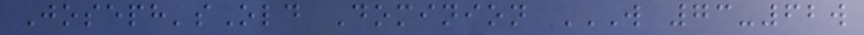Joseph'sOld Dominion W 73-62W
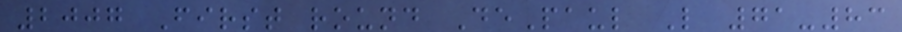2007 First round DePaul L 71-83
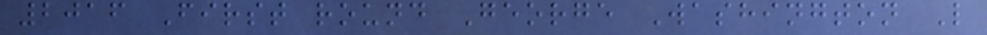2016 First round George Washington L
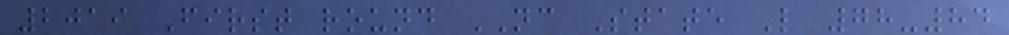2019 First round NC State L 78-84
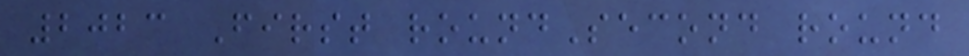2023 First roundSecond round
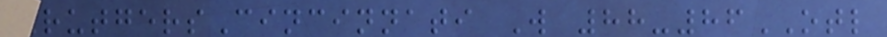RutgersCincinnati W 88-86OTL
